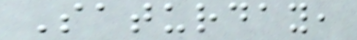Saturday,
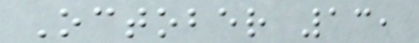October 13,
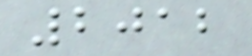2012
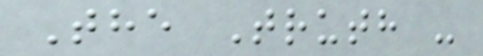The Truth -
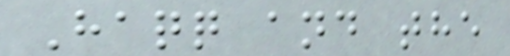Haqq and the
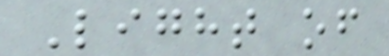Light of
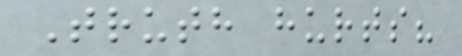Truth hurts?
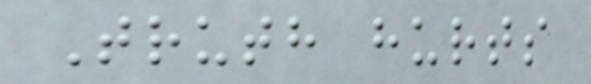Truth hurts
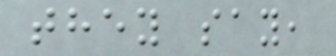they say,
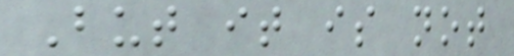But it is not
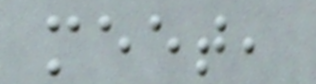meet,
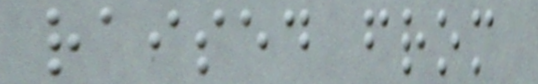raised from
